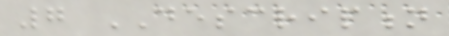7 DESCRIPTION
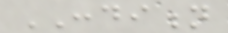CONDITION
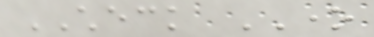CHECK ONE
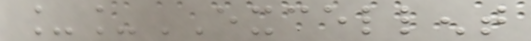__EXCELLENT
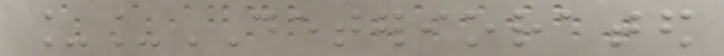__DETERIORATED
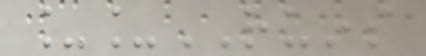__RUINS
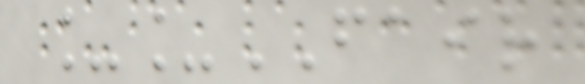__FAIR
